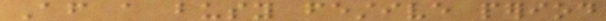After a busy festive period
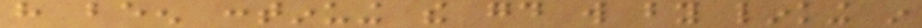have been continuing the good will by linking in
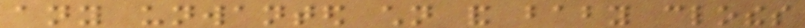any unwanted children and baby clothes
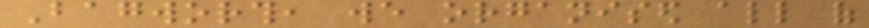Bagworth, we organised all of
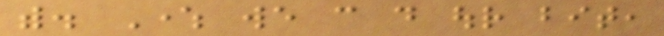with. Where we can do our bit,
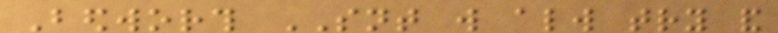Bedworth SNT will always try and
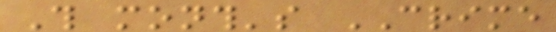This month's CRIME
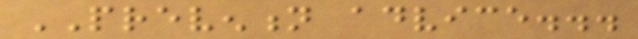PREVENTION advice...
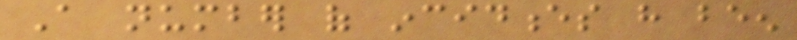A number of incidences have been
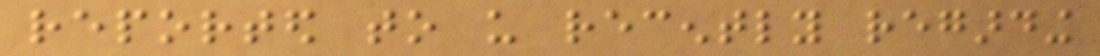reported to us recently regarding
